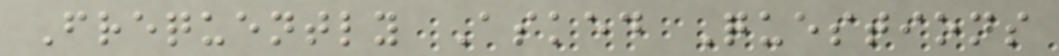Frequently Asked Questions
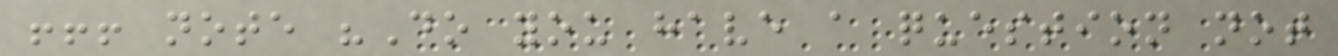!!! note "Do you have a question not
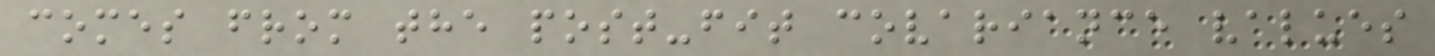comes from the post-fit covariance values
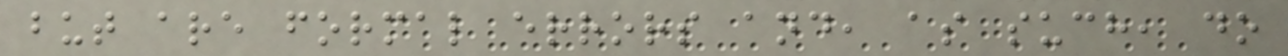but are formal errors and, as such, do
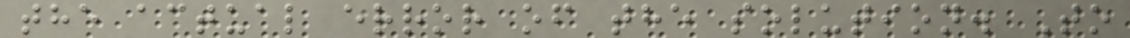the actual error of the solution. To
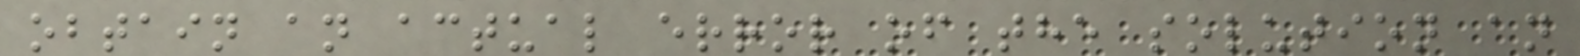obtain an actual error of the solution an
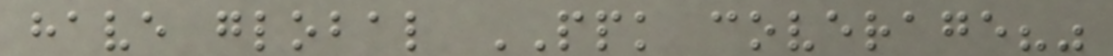have global PPK coverage?"
